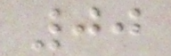00
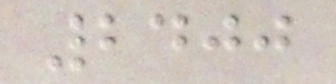2400
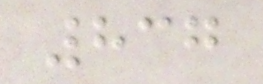837
